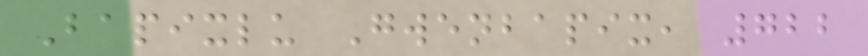Bapixlu Gwenbapix, 722
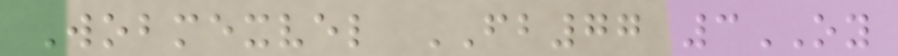Wobmexvel FB77 3OY
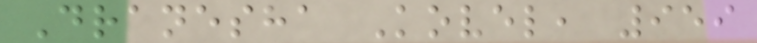Dranesha Kovel, 959
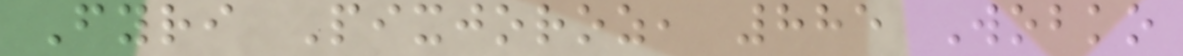Fyri Pixjoroz, 885 Wobko
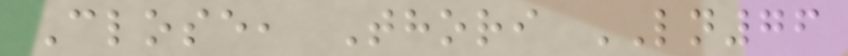Close, Thori LN76
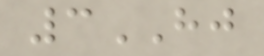3HJ
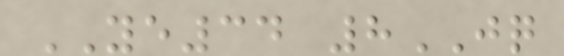YE34 8JQ
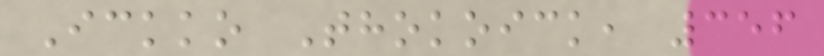Ickko Thokoick, 356
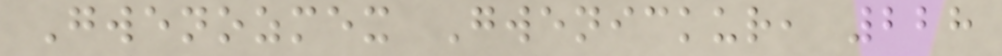Gwenozmex Gwenickur, 228
